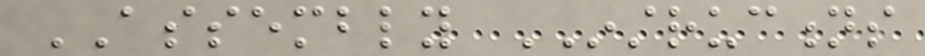ASSEMBLY INSTRUCTIONS
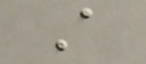A
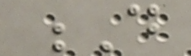D
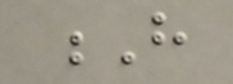H
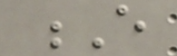E
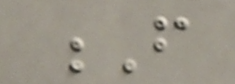F
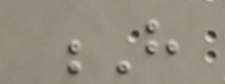H
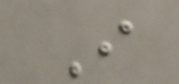I
